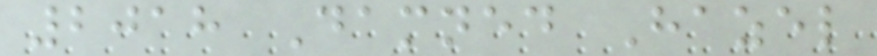2018 Damned Hazel
